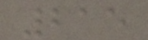215
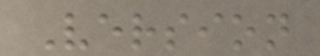Version
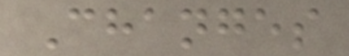Changes
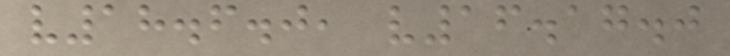v18.6.0, v16.17.0
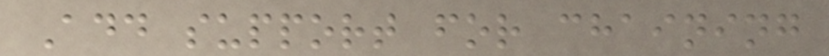Add support for chaining
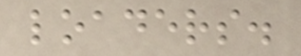loaders.
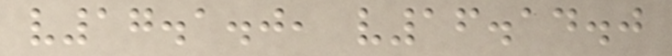v17.1.0, v16.14.0
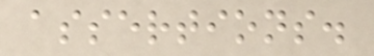assertions.
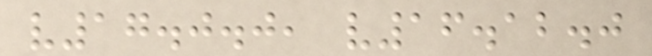v17.0.0, v16.12.0
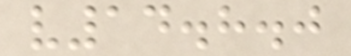v14.8.0
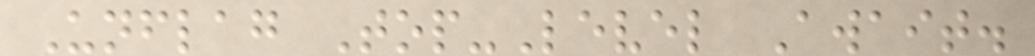Unflag Top-Level Await.
